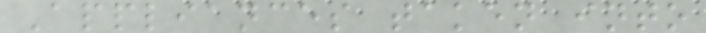Appliances taken into
